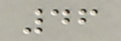46
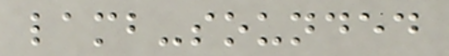lamb-sounded
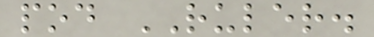pod RULER.
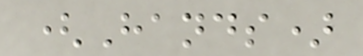(Hands)
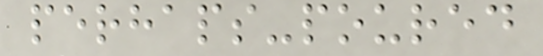perhaps-poured
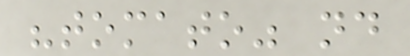"tomato" nd
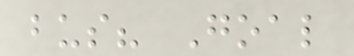bus? Goal
